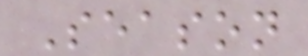Season
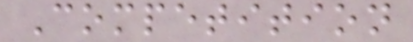Competition
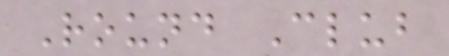Round Club
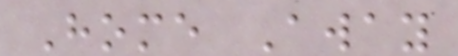Home Away
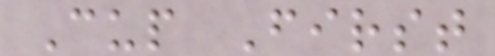Cup First
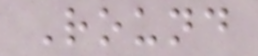Round
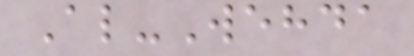Al-Wehda
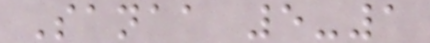Sanaa 5-1
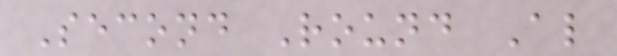Second Round Al
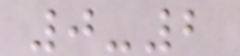0-2
